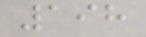198
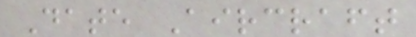Date Aircraft
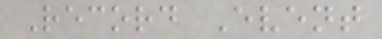Record Event
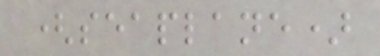(seaplane)
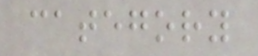category
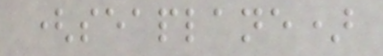(seaplane)
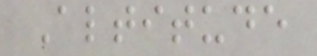Altitude
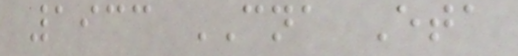1933 CNA Eta
